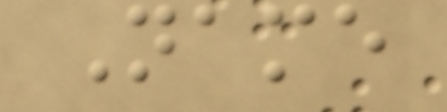Name
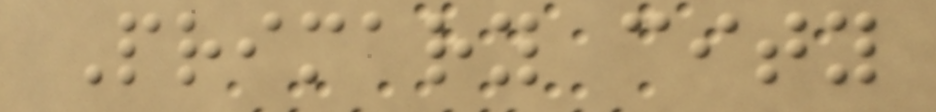Primary city
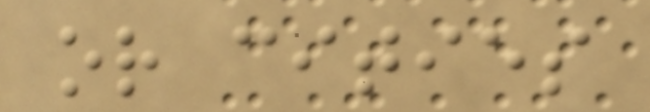or cities
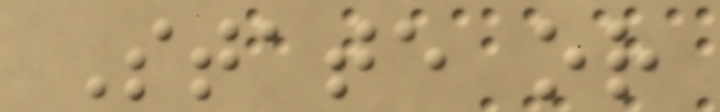State or
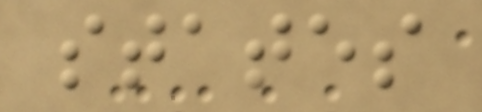states
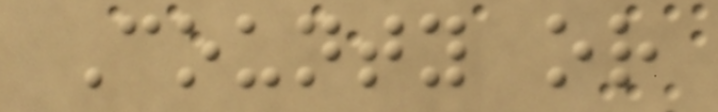County or
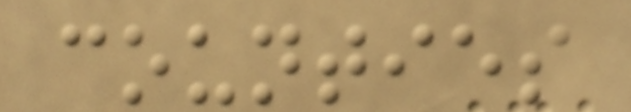counties
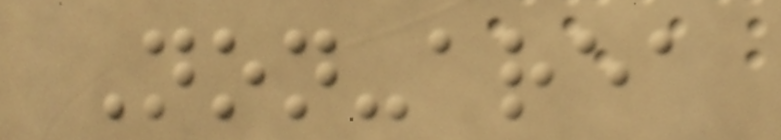Non-area
